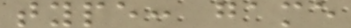type: game
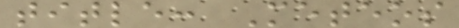title: Meteos
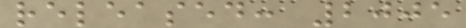released: 2005
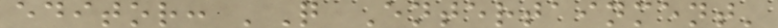editor: 'Q Entertainment'
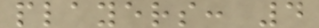players: 4
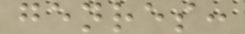genres:
